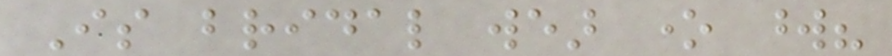Is bridal wear one word?
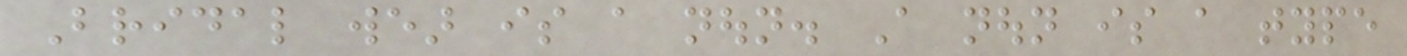Bridal wear is a noun. A noun is a type
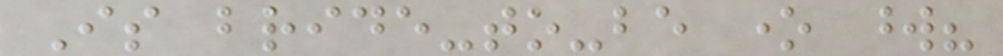Is bride-to-be one word?
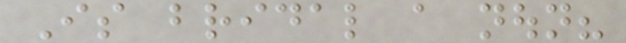Is bridal a noun?
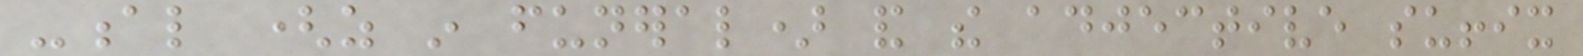-al (as in funeral) and the adjective suffix
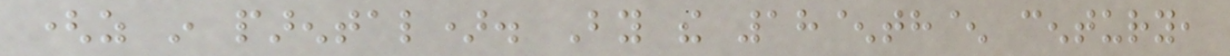(as in parental). By the 18^th^ century,
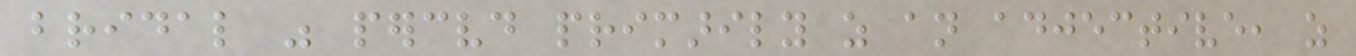bridal was perceived primarily as an adjective, as
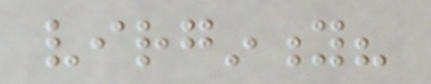virginity?
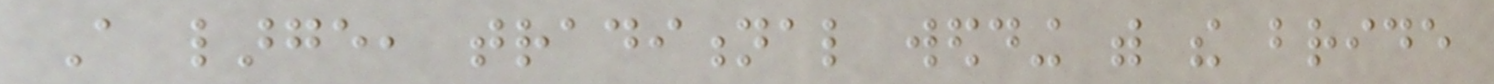A large, traditional wedding with the bride
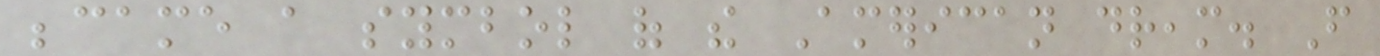became a symbol of the American dream. From
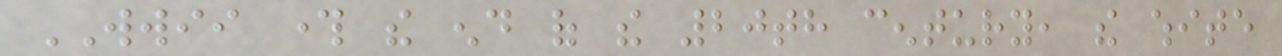WWII through the end of the 20th century, the white
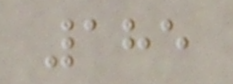185
